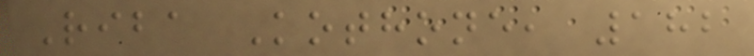Riba Kothone, 182
